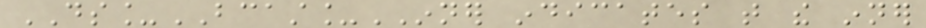DS_BCAST_INNER indicates that the inner
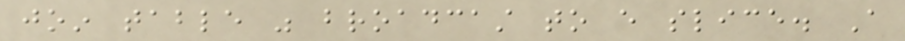join table was broadcast to every slice. A
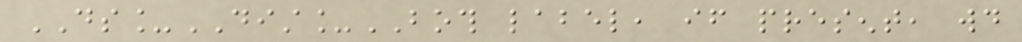DS_DIST_BOTH label, if present, would
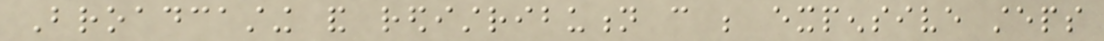Broadcasting and redistribution can be expensive steps
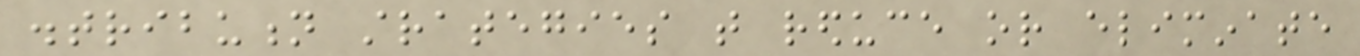distribution strategies that reduce or eliminate
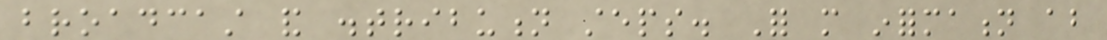broadcast and distribution steps. For more information about
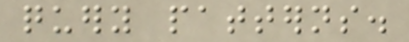query patterns.
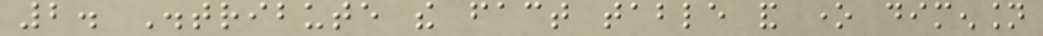2. Distribute the fact table and one dimension
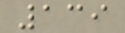139
